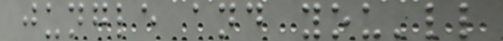jungle and you'll
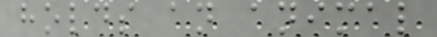holds an animal
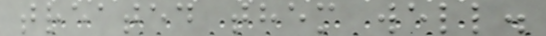treated them well.
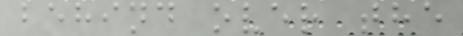behind over the
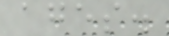ages.
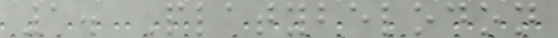1. Platybelodon
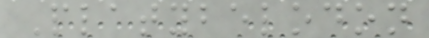Platybelodon
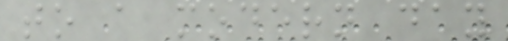to a modern day
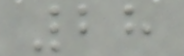28
